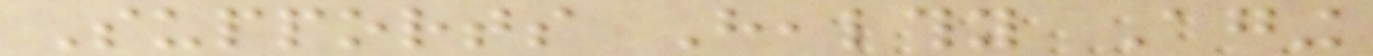Supports Healthy Aging
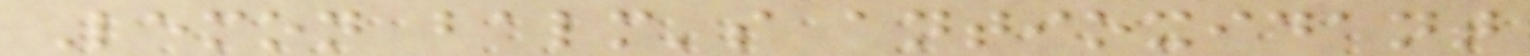Lemon balm's antioxidant
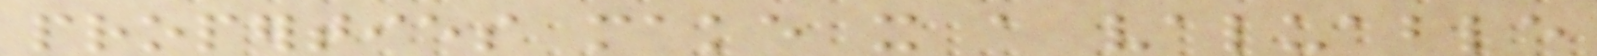properties make it a valuable
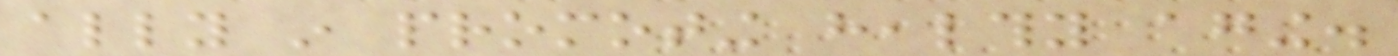ally in promoting healthy aging.
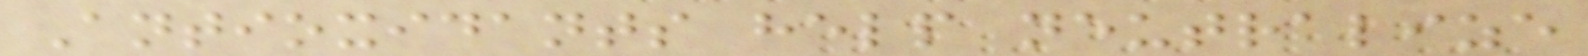Antioxidants help neutralize
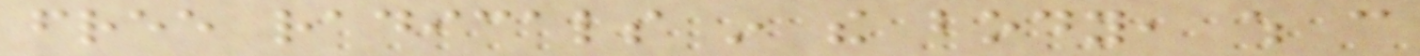free radicals in the body, which can
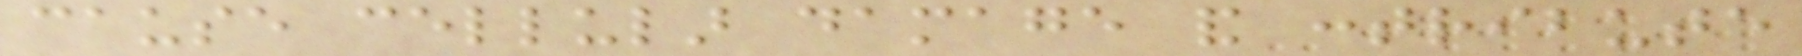cause cellular damage and contribute
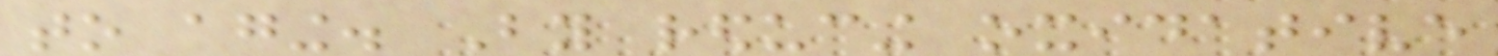to aging. By reducing oxidative
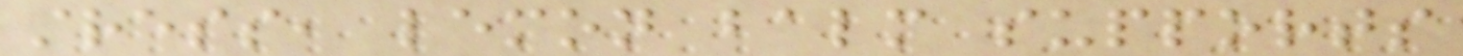stress, lemon balm supports
